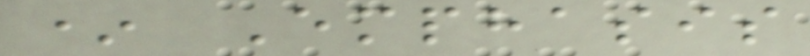* Emphasis
